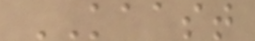KAAST
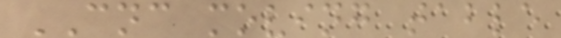CNC moving table
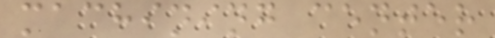machining center
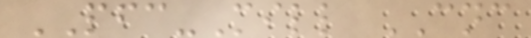PFC-Mill CNC
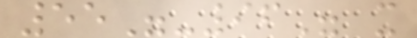55"-96" x
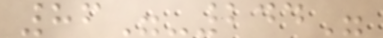86"-244"
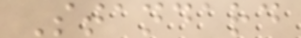Standard
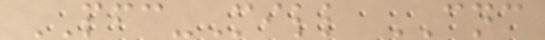PFC-Mill CNC
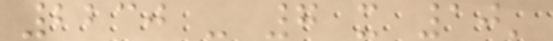2230 - 7 x 10'
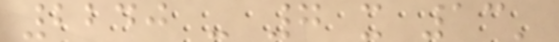2240 - 7 x 13'
